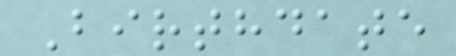Birthdate
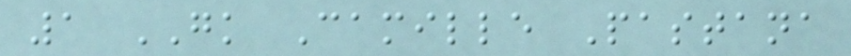1 GK Camille Pastana
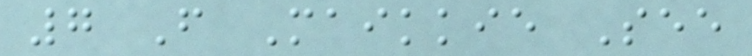7 F Maikkie See
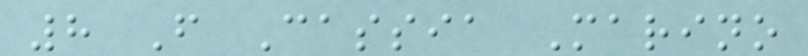8 F Cassia Marino
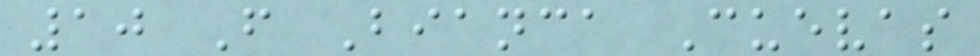10 F Bianca Cuevas
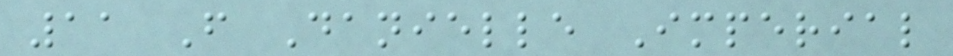11 F Danielle Imperial
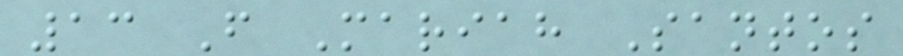13 F Mariah Santos
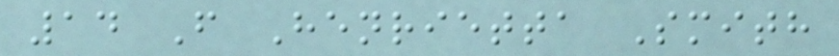14 F Henrietta Smith
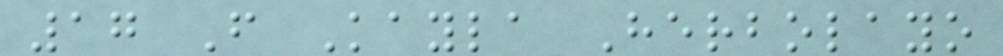17 F Kayla Herbolayo
